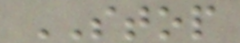STOP
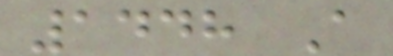1448 A
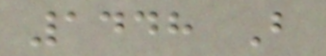1448 B
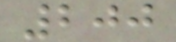200
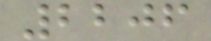2206
